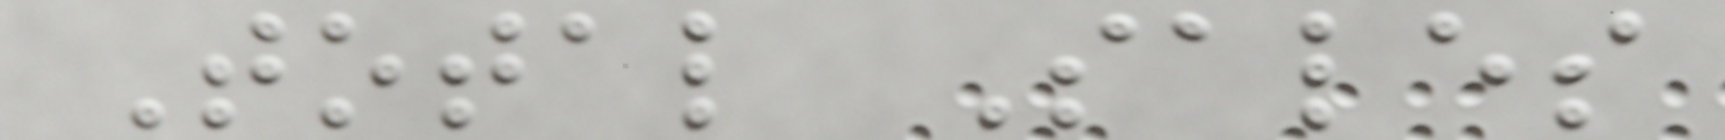Total Sales
